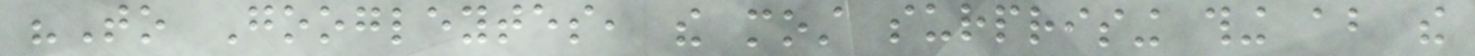"To Googleytes, the most surprising thing about the
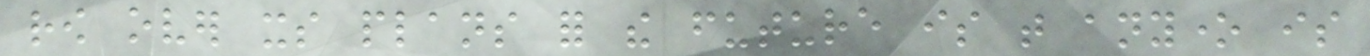row over its plans for the future is that anyone is
